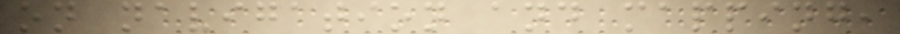on navigation and mapping,
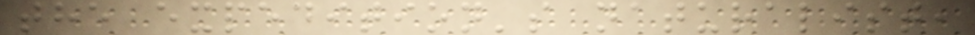the expedition's naturalist,
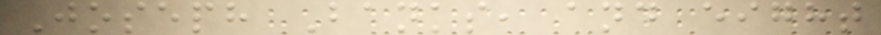Joseph Banks, and eight
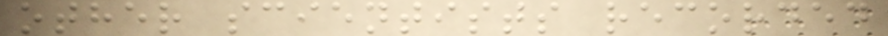other scientists recorded
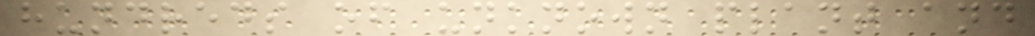hundreds of unknown plant and
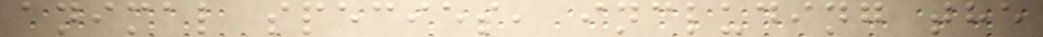animal species, including the
